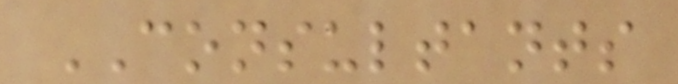CONSULTANTS
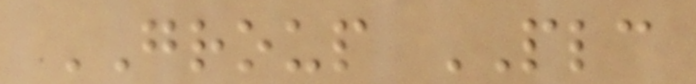GROUP PLC
